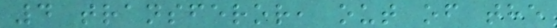4 transferor, out of the
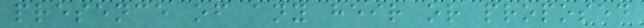presence of any heir or proposed
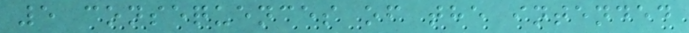5 consequences of the intended
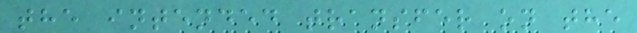the intended transfer on the
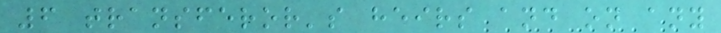6 transferor's heirs and on any
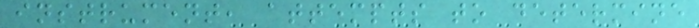instrument, attempts to determine
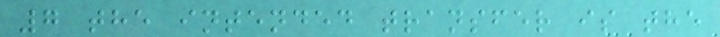7 the intended transfer is the
